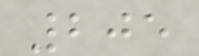205
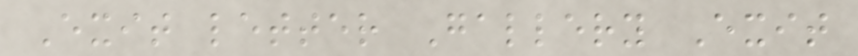Exit letter Gallery Exit
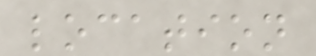location
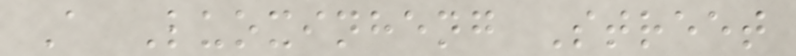A Luoxinheng Street
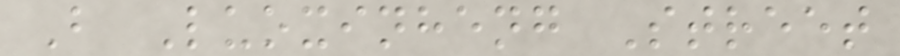B Luoxinheng Street
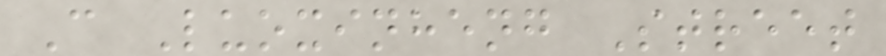C Luoxinheng Street
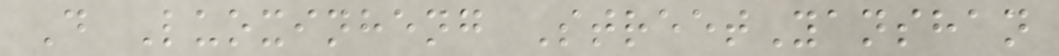D Luoxinheng StreetYanshan
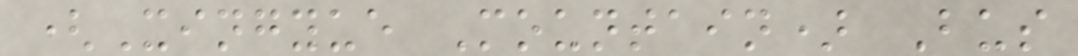(Xingyue Mountain) Bus
